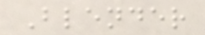Blender
